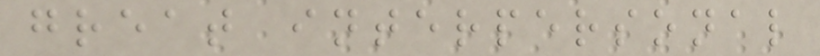great interpersonal
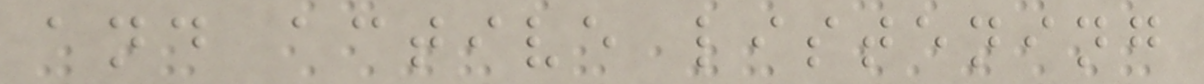and active listening
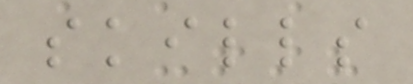skills
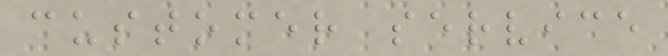customer service
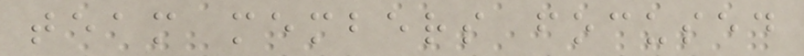team members focused
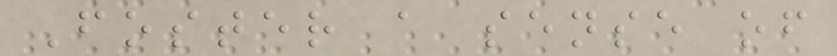Foster a sense of
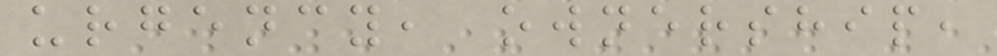urgency, ownership,
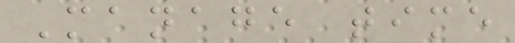Manage time
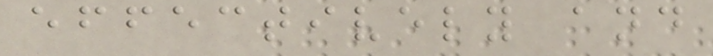effectively and
